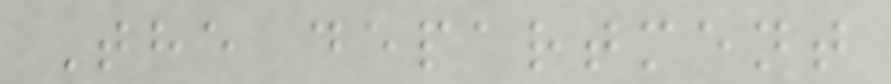The department
